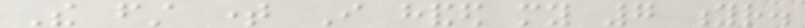The first time I handed my 7 yr.
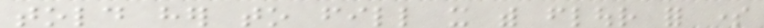told her to fill it with flour for some
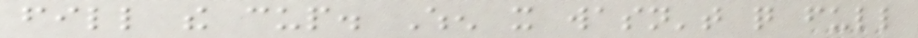fill the cup. When it wasn't quite full
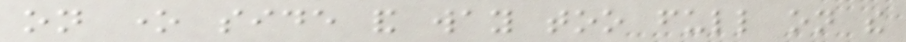on one side and way too full on the
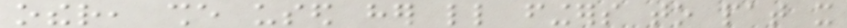other, she used her little fingers to pat it
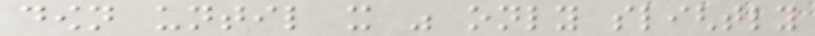down until it was only slightly
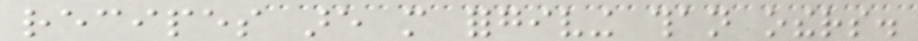recipes are more forgiving than others.
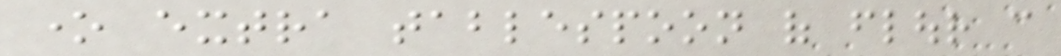one extra tablespoon of flour can
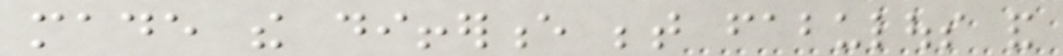made the difference between fabulous and
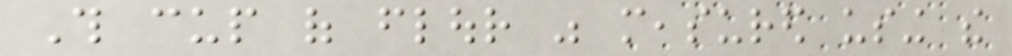This cup of flour was measured using the
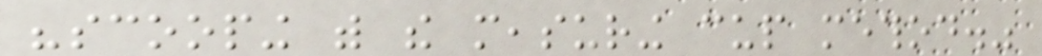"scooping with the measuring cup method."
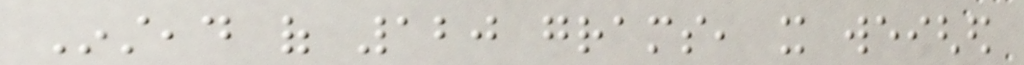Instead of 120 grams, it weighed
